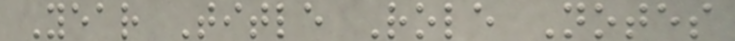Year Title Role Notes
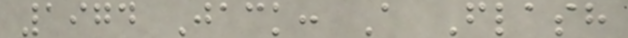1974 Jack: A Flash
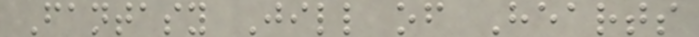Fantasy Jill of Hearts
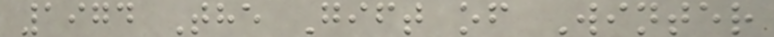1974 The Gift of Winter
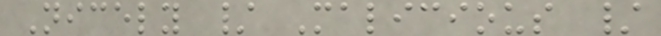Nicely / Malicious /
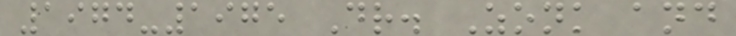1974-1975 Dr. Zonk and
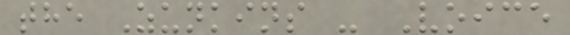the Zunkins - Voice
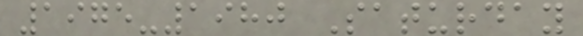1975-1980 Saturday
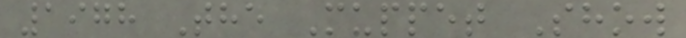1978 The Muppet Show
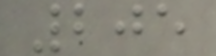205
